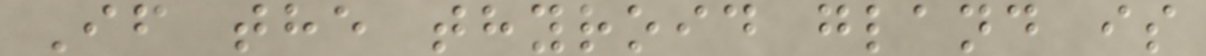If the thyroid gland is
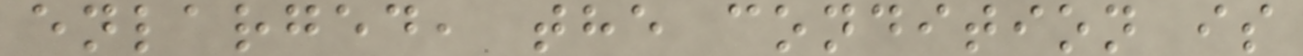enlarged, the condition is
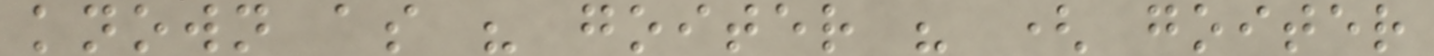known as " goiter " ( goiter
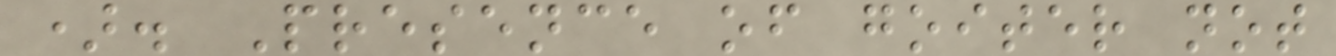). Presence of goiter not
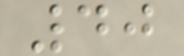40
